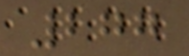277
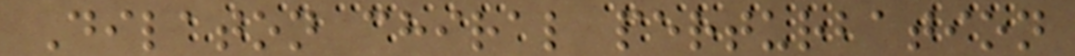Dilaton chiral perturbation
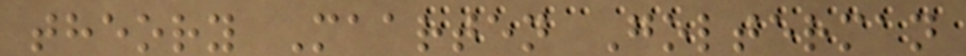theory Maarten Golterman
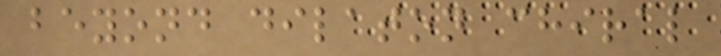beyond dilaton chiral
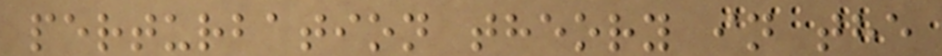perturbation theory in the
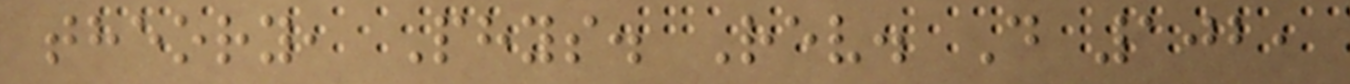theory, Phys. Rev. D 102,
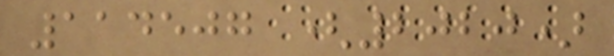114507 (2020)
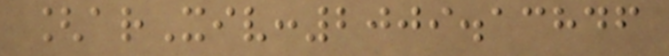[arXiv:2009.13846
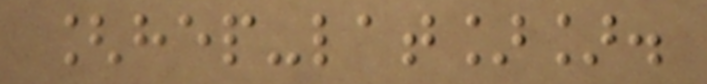[hep-lat]].
